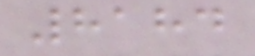8184
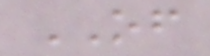OF
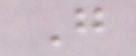G
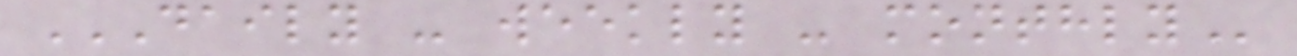DAILY - WEEKLY - MONTHLY
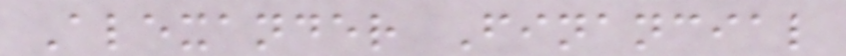Alexander Financial
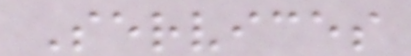Services
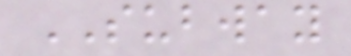SUBWAY
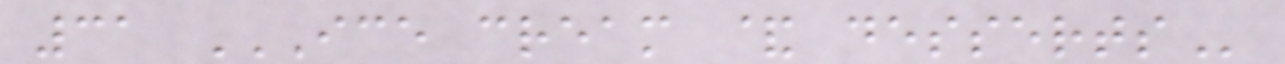31 ICE CREAM & DESSERTS
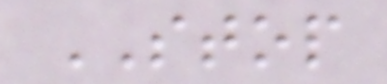STOP
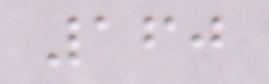160
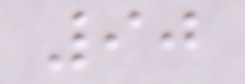90
